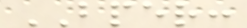BPER:
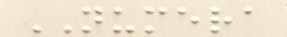NUMERA
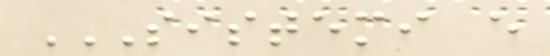SISTEMI E
